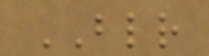BLR
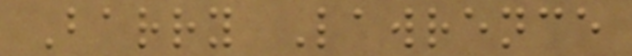Barry Lawrence
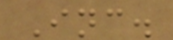Inc.
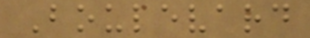Boulevard
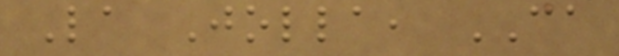La Jolla, CA
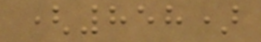(858)
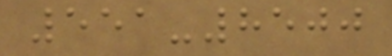551-8500
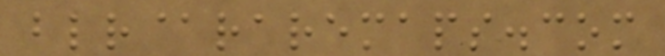blr@raremaps.com
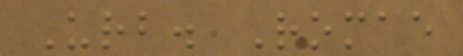Urb. Romae
